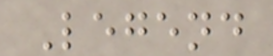Legend
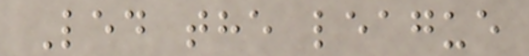Led the league
